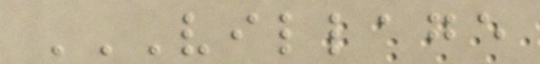VILLAGE
